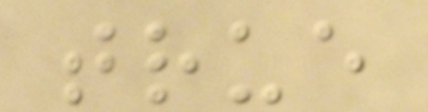true
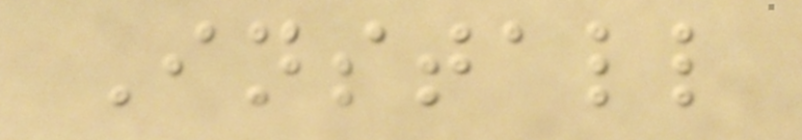Install
